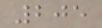205
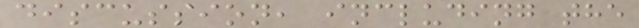discussion, including the
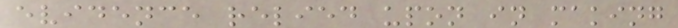evidence relied upon in making
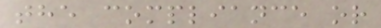the compliance or
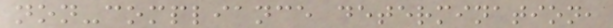non-compliance determination,
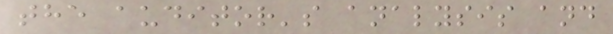the auditor's analysis and
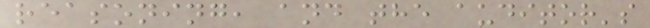reasoning, and the auditor's
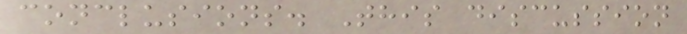conclusions. This discussion
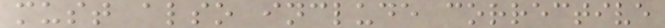must also include corrective
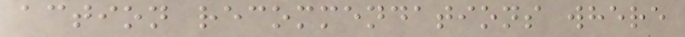action recommendations where
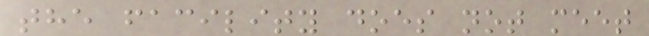the facility does not meet
